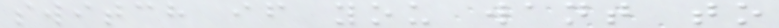switch if you want to
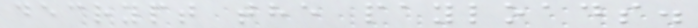decrypt the payloads.
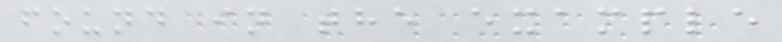found in the example
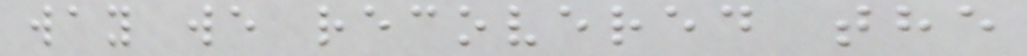way we recovered the
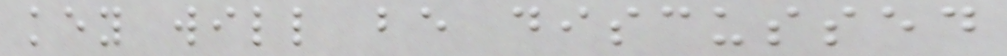key will be discussed
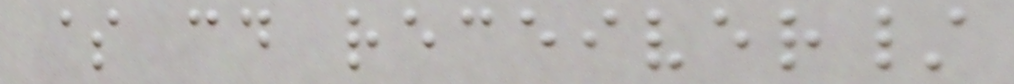$ cd receiver/
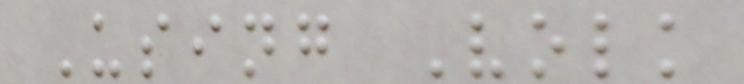Using Volk
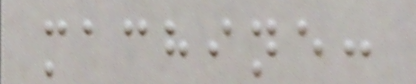machine:
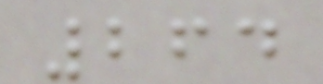264
